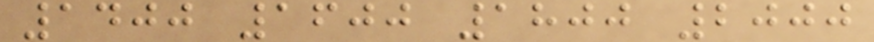1400 1600 1800 2000
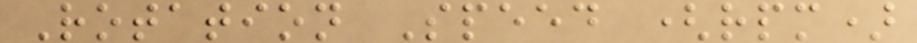Rotation Speed (rpm)
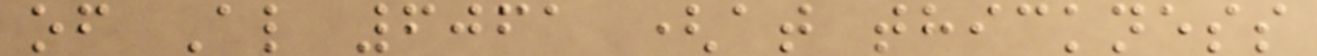of Al 6061 (at thickness
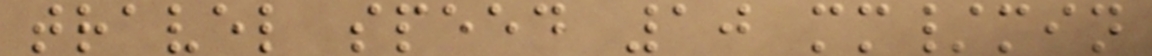travel speed 10 mm/min
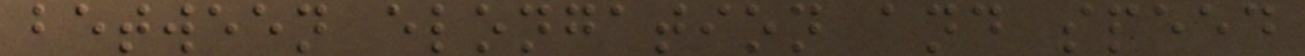between elongation and speed
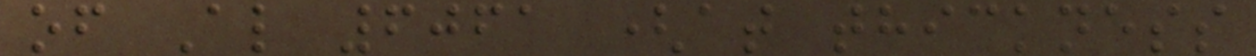of Al 6061 (at thickness
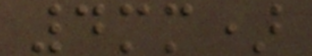4mm)
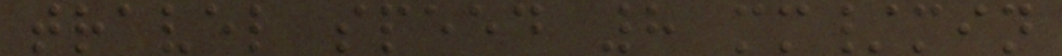travel speed 8 mm/min
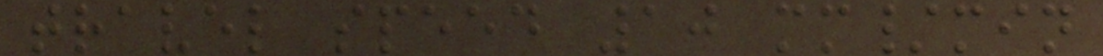travel speed 10 mm/min
